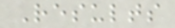Results
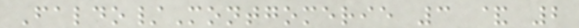Faldo/Montgomerie 3 & 2
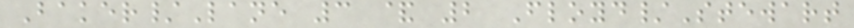Baker/Lane 3 & 2 Floyd/Stewart
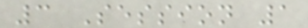3 Session 1
